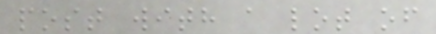post with a lot of
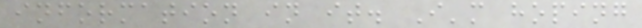information in it. I'm hoping
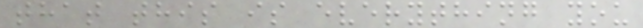that this is everything you
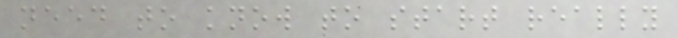need to know to start really
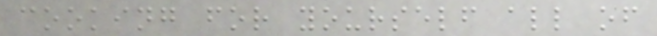cooking for yourself all of
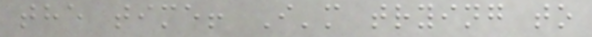the time! I'm trying to
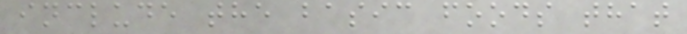include the basic foods that
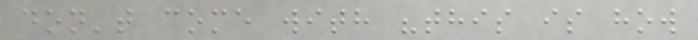don't come with "this is how
